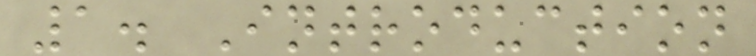1. Introduction
